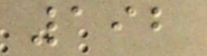192
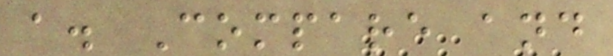a. Compare and
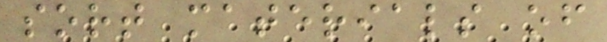sort materials of
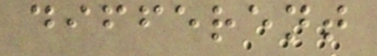different
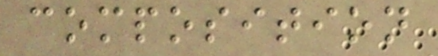composition
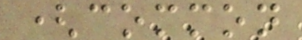(common
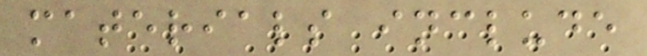materials include
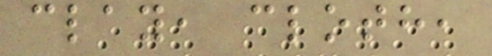clay, cloth,
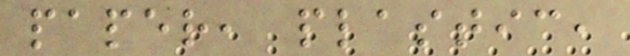paper, plastic,
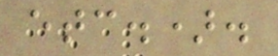etc.).
